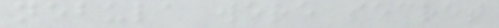nebula were secret
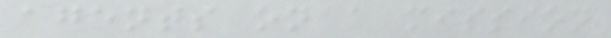agents on a mission
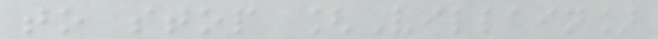to stop [Villain]
